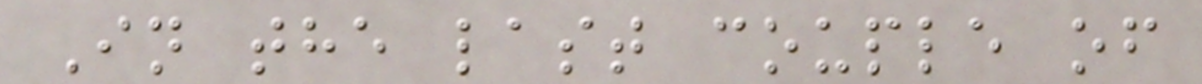In the last couple of
